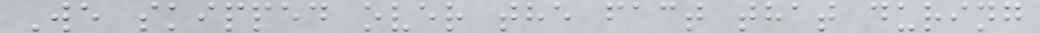We skipped over the fact that during
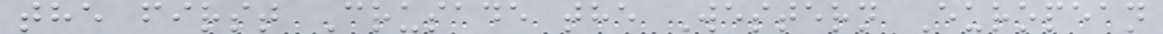the first Crusade the Western European
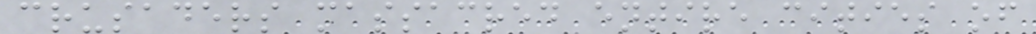crusaders massacred entire cities of
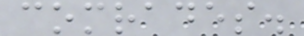comrades.
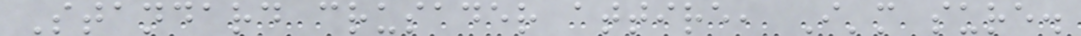Standard crusader attire, I'm sure.
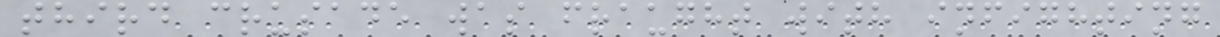third crusade was fraught with infighting
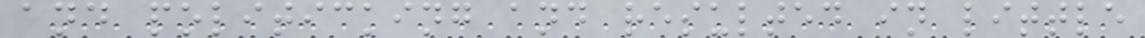and politicking and resulted in little
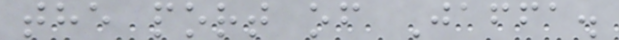the port of Jaffa.
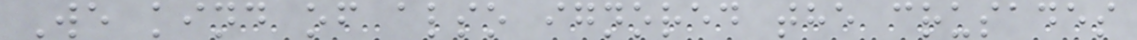We kind of also ignored the crusades
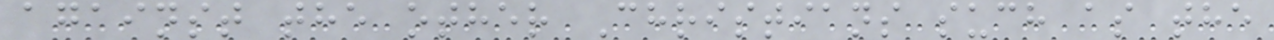against the other Christians such as the
